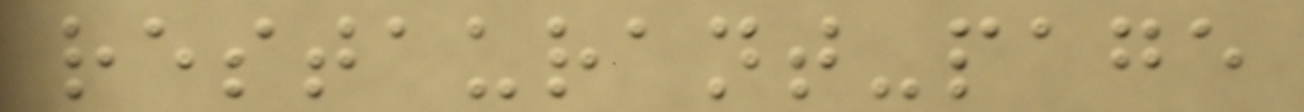restaurant-page
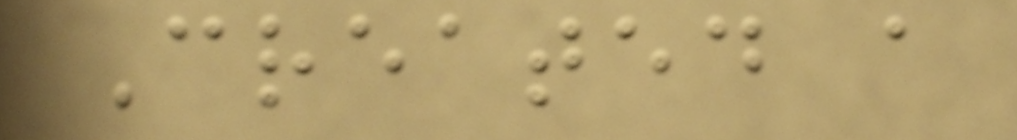Created a
